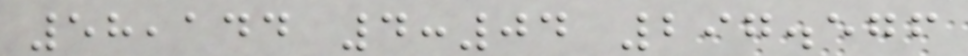58,144 4:04 297.576
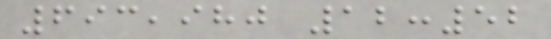693,980 12:52
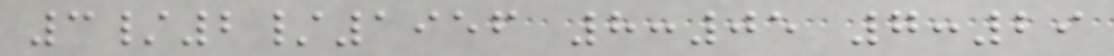3/2/1956 8:05 7:29
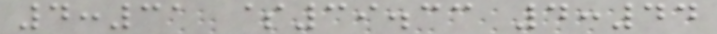4:31 $39.33 4:44
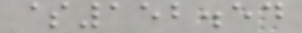$152.54
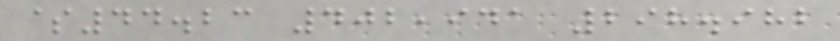$44.23 402,941 298.982
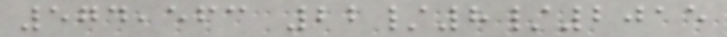574,563 22/8/2015
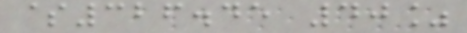$326.45 40%
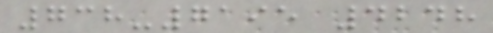738-7195 4248
